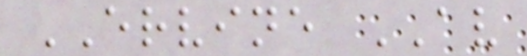ERVINE AV
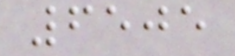6505
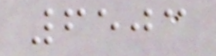6503
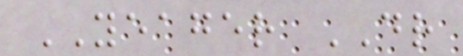YEAGER DR
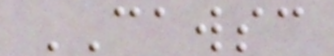CAWSC
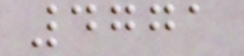4771
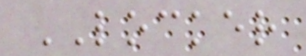LOCKER
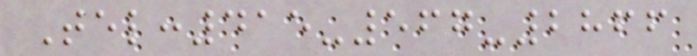Tel:415-567-2866
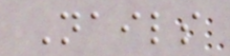Nails
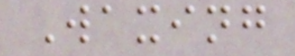Waxing
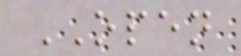OPEN
